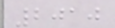2010
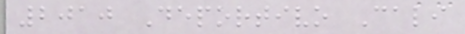2010 Deportivo Cali
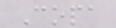Copa
